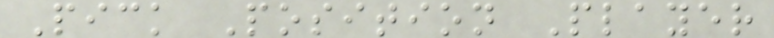Pick Position Player
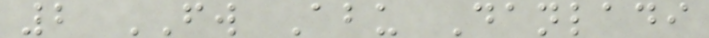2 FW Abu Danladi
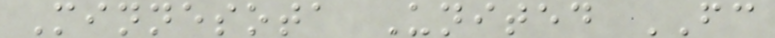Minnesota United FC
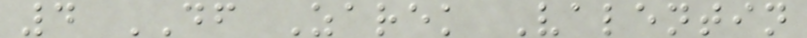4 DF Zarek Valentin
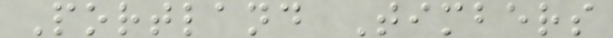Portland Timbers
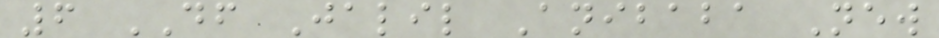6 DF Jalil Anibaba New
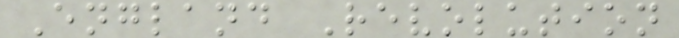England Revolution
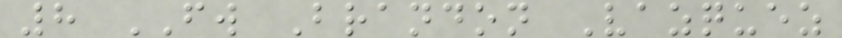8 FW Brandon Vazquez
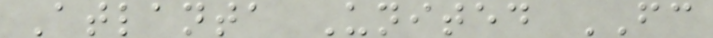Atlanta United FC
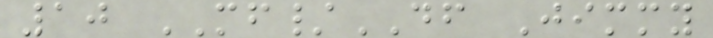10 MF/DF Jimmy
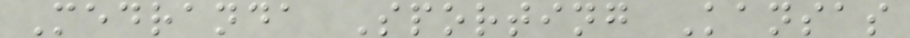Medranda Sporting Kansas
